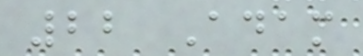22 Adam
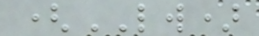(LW)
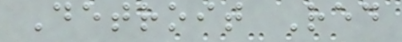Detroit Red
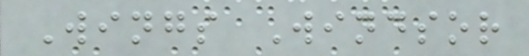Wings Windsor
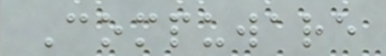Compuware
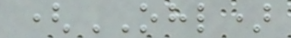(OHL)
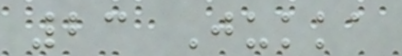23 Jukka
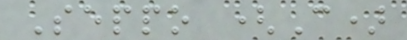Seppo (C)
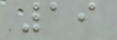19
